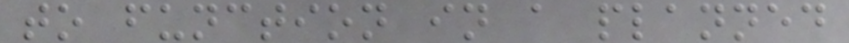to function in a planned
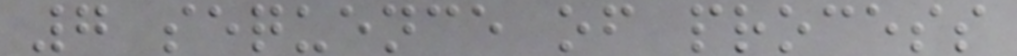7 sequence of process
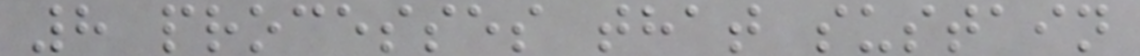8 processes that sustain
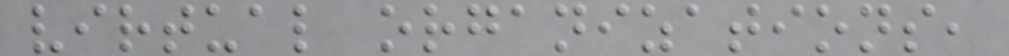virtual organizations,
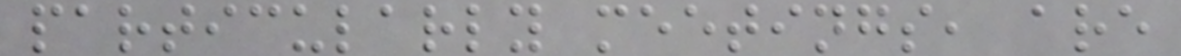particularly meetings, are
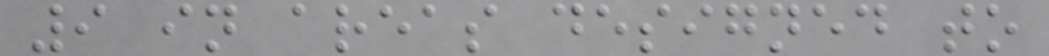9 in areas designed to
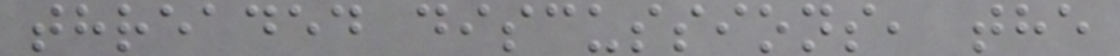threaded discussions, the
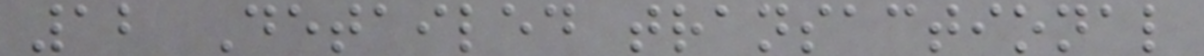12 Detailed transactional
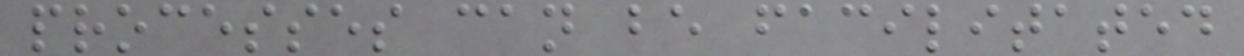processes can be facilitated
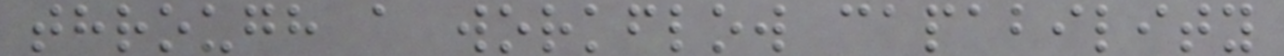through a workflow capability
